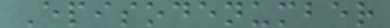Episodenumber
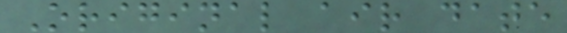Original air date
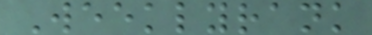Weeklyrank
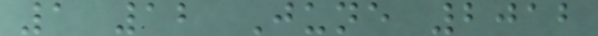1 12 June 2012
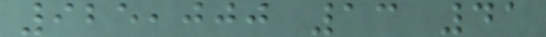925,000 13 41
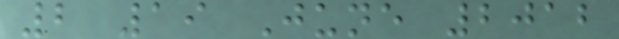2 19 June 2012
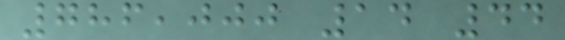786,000 14 44
